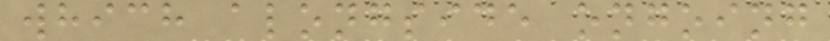which alongside ongoing
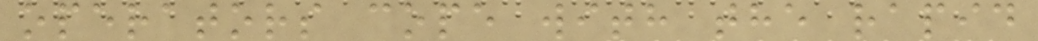operators cope with the rapid
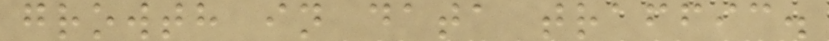growth in data traffic.
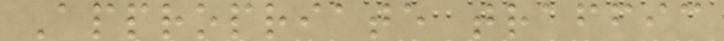Appropriate traffic
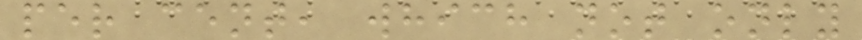per cent, which not only
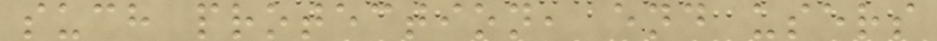such protection, end users
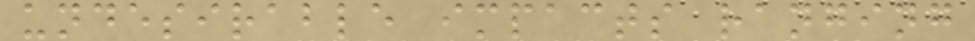undesirable impacts ranging
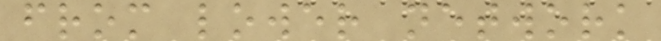from lower network
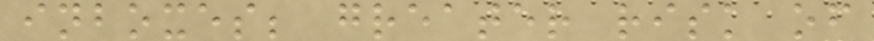inboxes; greater risk of
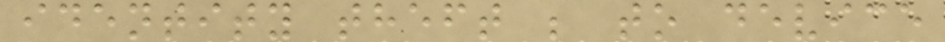identity theft ; to device
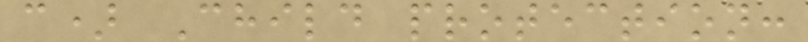c) Child protection:
